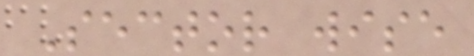Sector wise
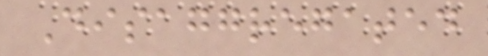Disaggregated
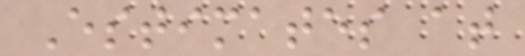Estimates at
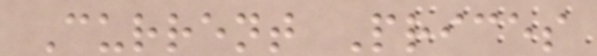Current Prices
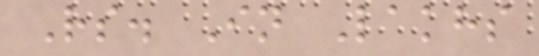Rs. In Lakhs
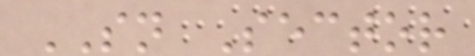SN Sector
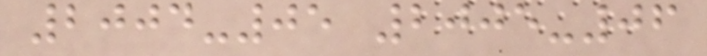2004-05 2005-06
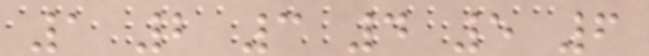1 2 3 4 5 6
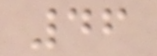46
